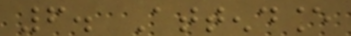6. Attendance
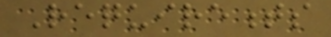Requirements
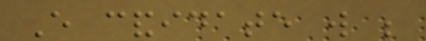Every candidate will be
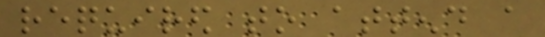required to attend a
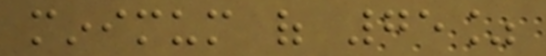minimum of 75%
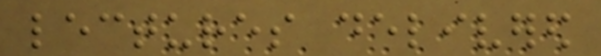lectures delivered
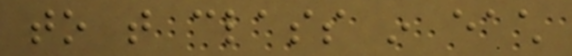to that class in each
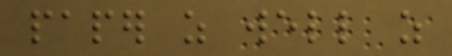paper as well as
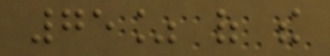75% of the
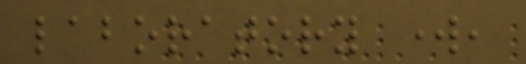laboratory work,
